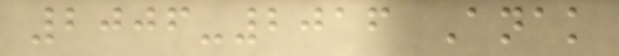2006-2016 Anak
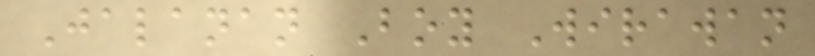Jalanan Boy Wirawan
